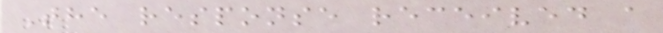The response received a
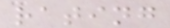rating
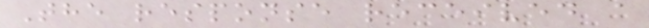The response received a
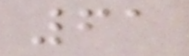61
